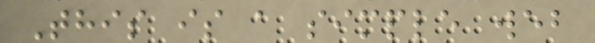This is a simple web
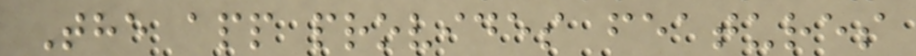The app provides features
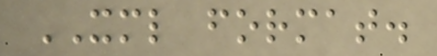XML format.
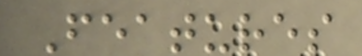Features
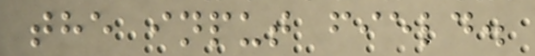the input field.
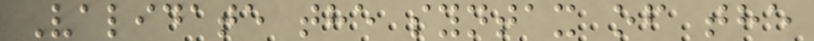Validate the syntax of the
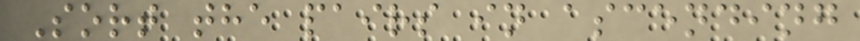Sort the pairs in ascending
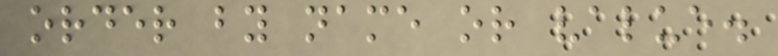order by name or value.
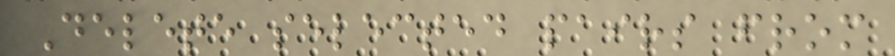Delete selected pairs from
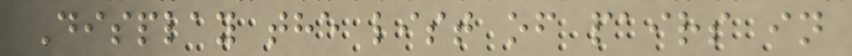Display the list of pairs in
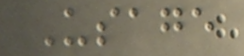Usage
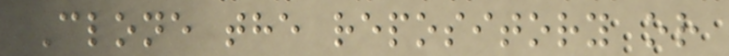Clone the repository or
